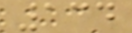134
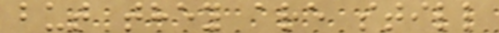but they are still
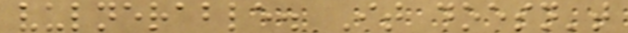vulnerable. It doesn't
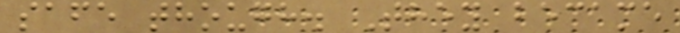safe though. They became
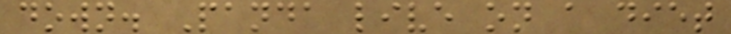down. Panda live on a diet
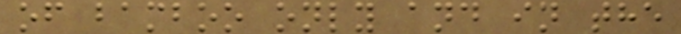of bamboo only and in the
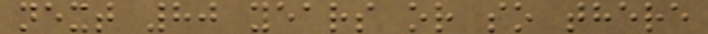next 80 years or so there
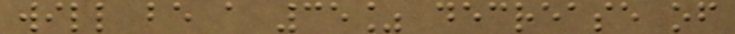will be a 35% decrease of
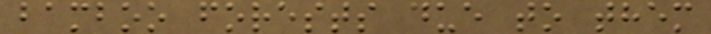bamboo forests due to them
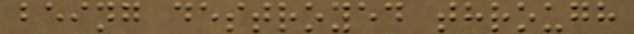being destroyed through
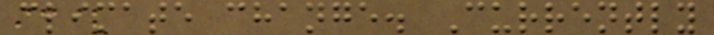climate change. Currently
